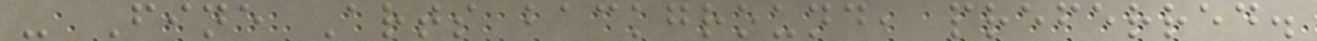- Fine Arts background, preferred.
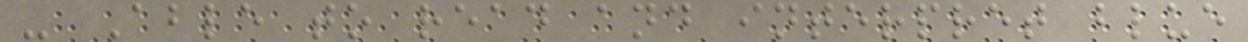- Able to read and interpret blue
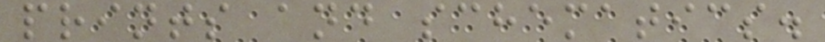prints and schematics.
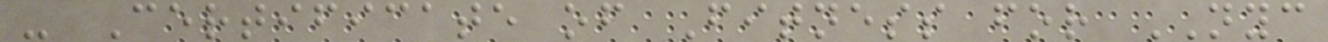- Certificate of Fitness for NYC
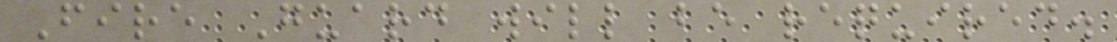Fire Guard will be required.
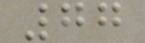77
